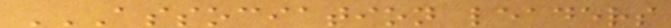ASSOCIATION LEADERS
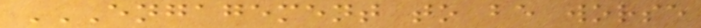ENGAGEMENT TO BE WORSE
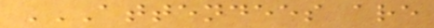ATTENDEES ARE
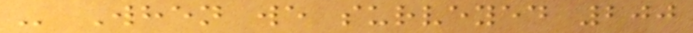- When we surveyed 200
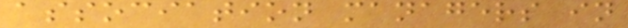association managers in
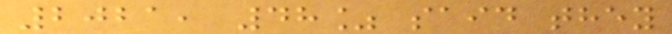2021, 48% said they
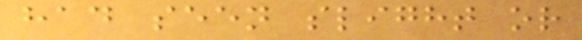had seen slight or
